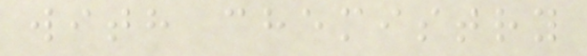with chemistry
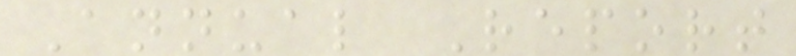Annual Report
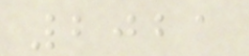2021
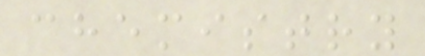chemistry
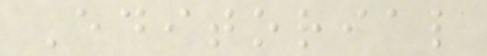Editorial
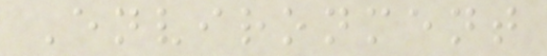Environment
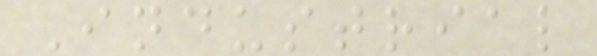Industrial
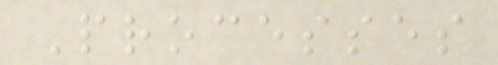Processes
